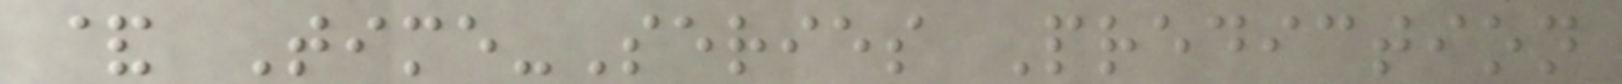& Time-Series Prediction
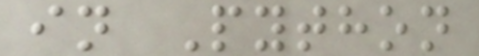in Python
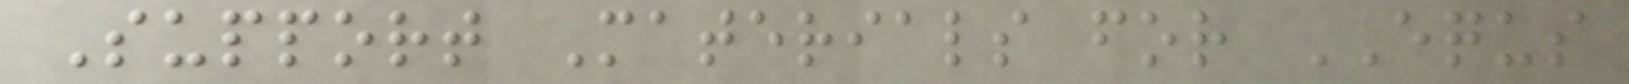Support Materials for EQUS
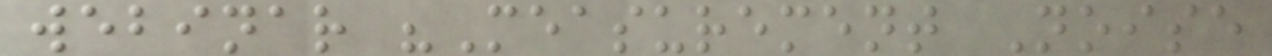webinar "Measurement Noise
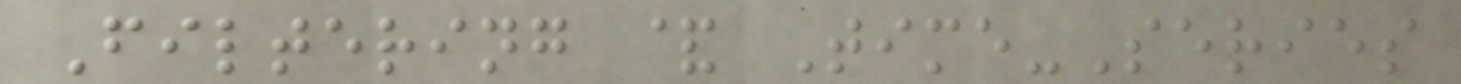Filtering & Time-Series
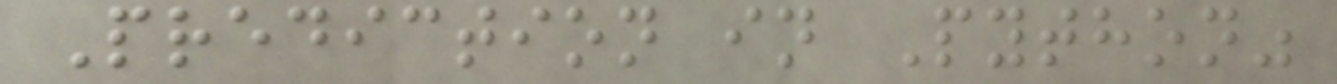Prediction in Python"
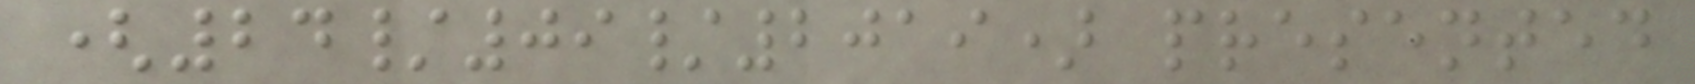(24/09/2019) presented
